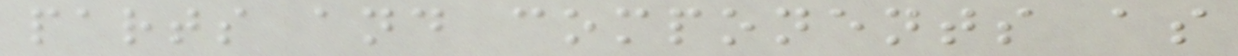parts and components as
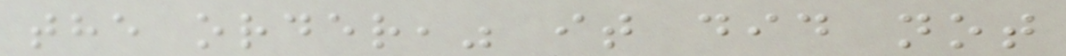the order," it did not
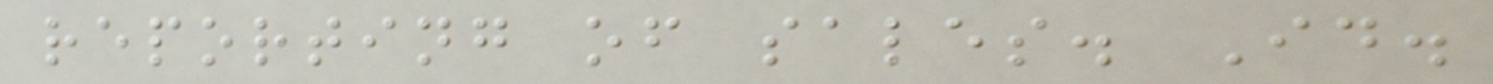reporting of sales. Id.
